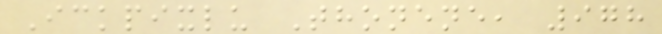Ickpixlu Thonene, 978
